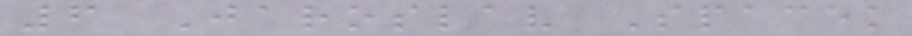6 Jaroslav Spacek
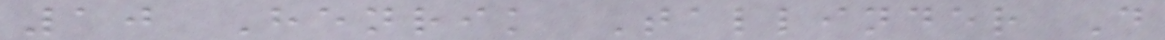10 Henrik Tallinder D
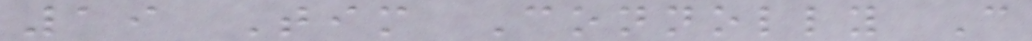19 Tim Connolly C
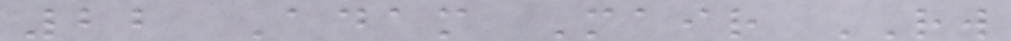22 Adam Mair RW
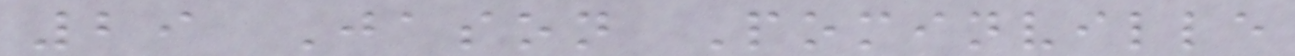29 Jason Pominville
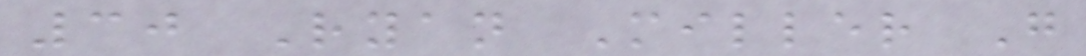30 Ryan Miller G
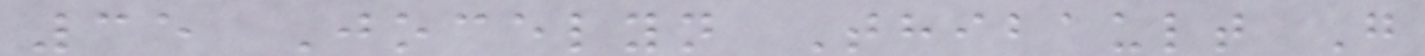35 Jocelyn Thibault G
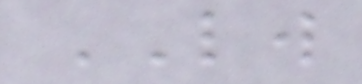LW
